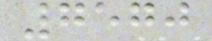7570
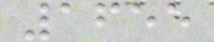1655
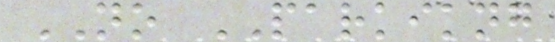NO PARKIKNG
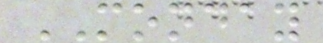MONDAY
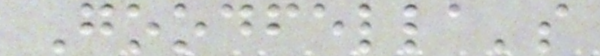Goodfella's
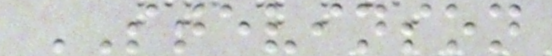STEVINSON
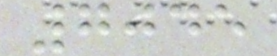7045
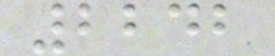2242
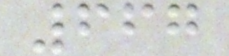667
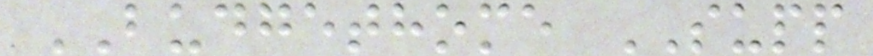BUDGETHOME SUPP
